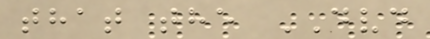that the DVD
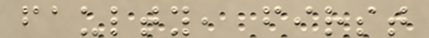faulty, first
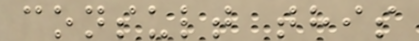consult this
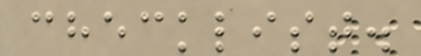checklist.
